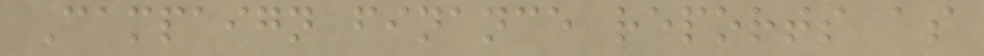Campaign finance reports as
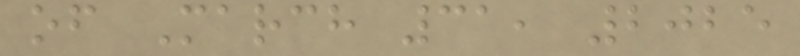of March 31, 2025
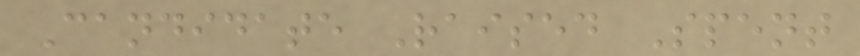Candidate Raised Spent
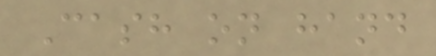Cash on hand
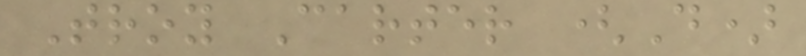Troy Carter (D)
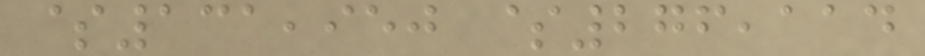$131,950 $276,114
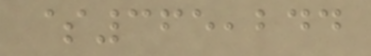$365,244
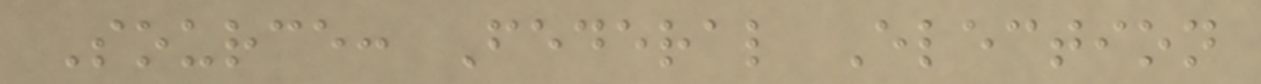Source: Federal Election
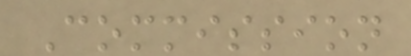Commission
